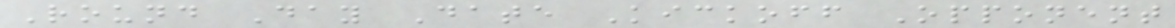Round Day Date Kickoff Opponent
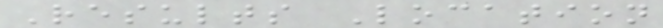Results Location
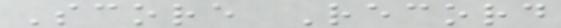Score Record
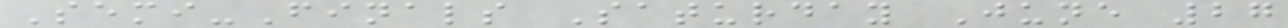Semi-Finals Saturday June 27
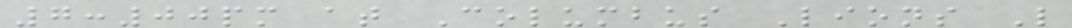7:00pm at Columbus Lions L
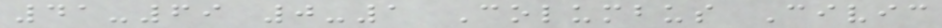41-69 0-1 Columbus Civic
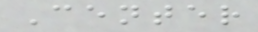Center
